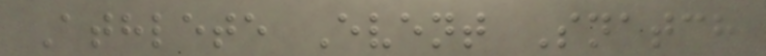Athlete Event Snatch
